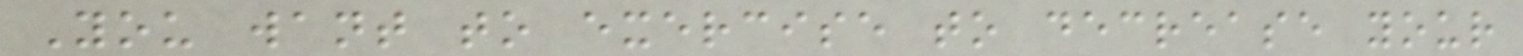You want to exercise to decrease your
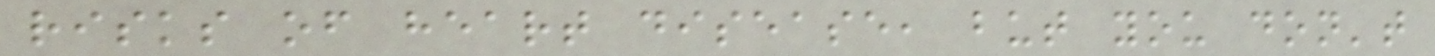risks of heart disease, but you don't
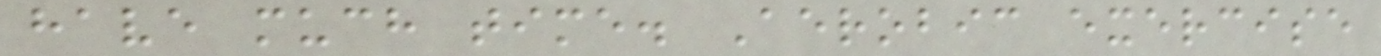have much time. Aerobic exercise
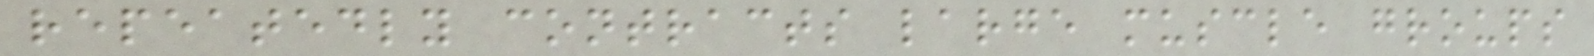repeatedly contracts large muscle groups
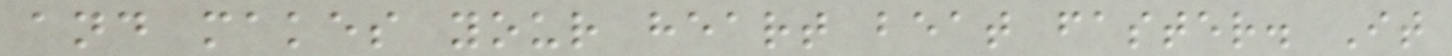and makes your heart beat faster. It
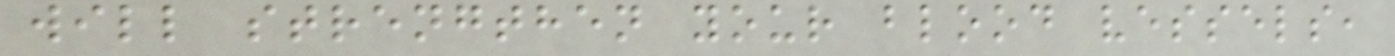will strengthen your blood vessels,
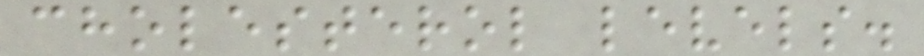cholesterol levels.
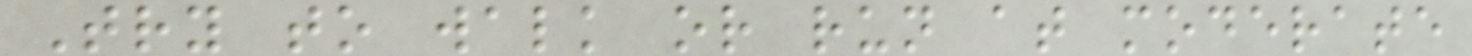Try to walk or run at moderate
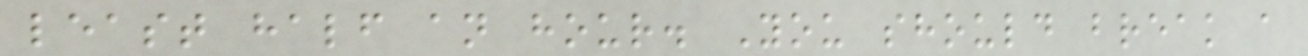least half an hour. You should break a
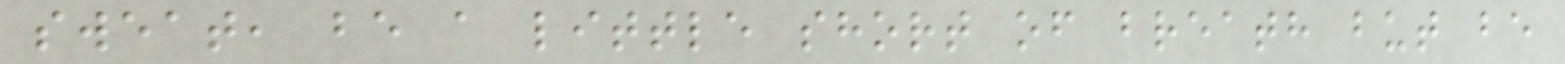sweat, be a little short of breath but be
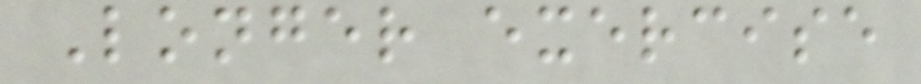Longer exercise
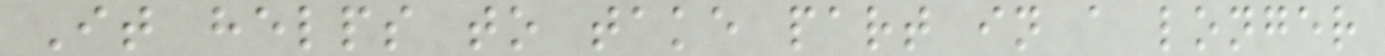It helps to take part in a longer
